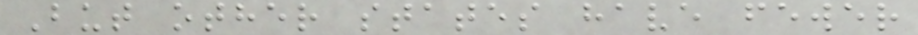But other states have fewer
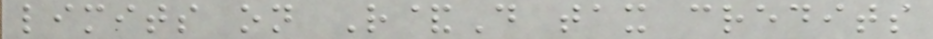limits on R&D tax credits
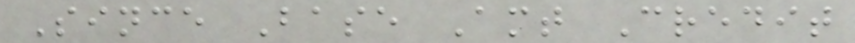Since Base Amt Credit
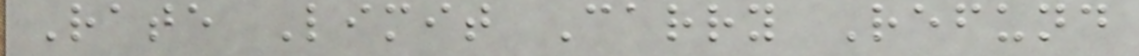Rate Limit Carry Refund
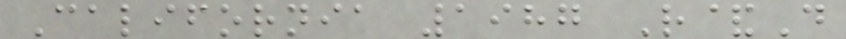California 1987 R&D
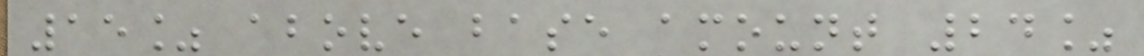15% above base amount 24%
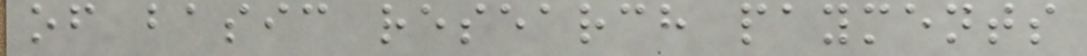of basic research payments
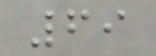69
